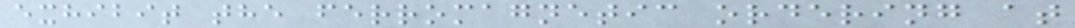exhibit the ferromagnetic ordering at
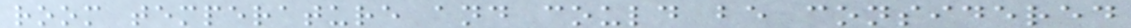room temperature and could be considered
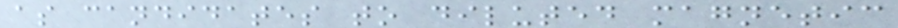as candidates to diluted magnetic
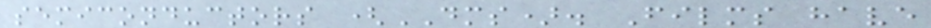semiconductors (DMS). Films have
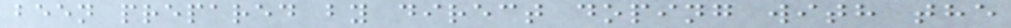been prepared by direct doping with the
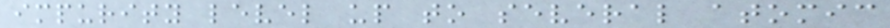impurity level up to several atomic
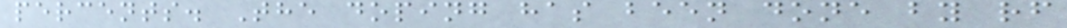percents. The doping has been done by rf
